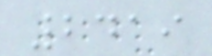2419
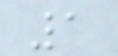1
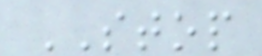STOP
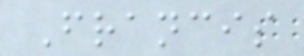Francis
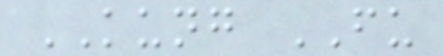KUNG FU
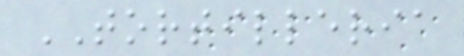TORTILLERIA
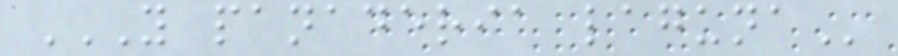Y PANADERIA LAGUNA
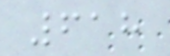618
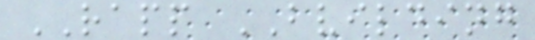RAPP BVILDING
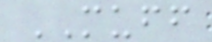MUFF
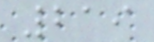219
